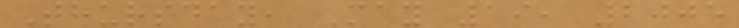Thursday, May 19, 2005
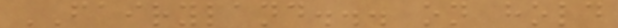FAIRYLAND... on hold
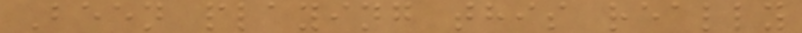Been playing this really
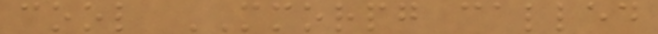cool MMORPG called
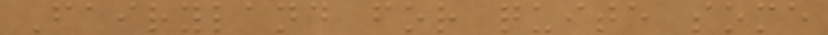Fairyland for quite some
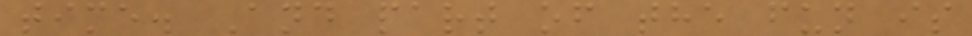time. And part of the fun is
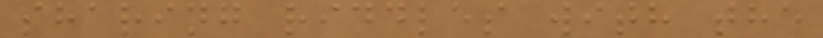sharing riddles with the
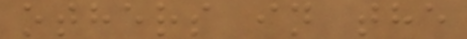others in the
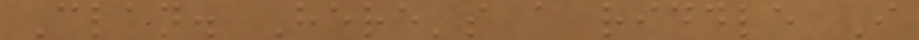Clan. Here's a riddle I
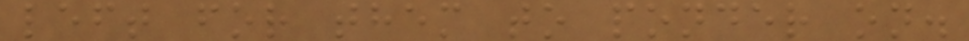left for them to ponder on.
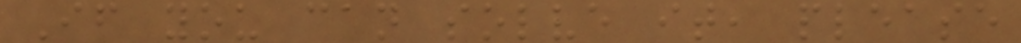If you can solve it, please
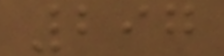297
